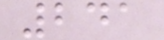241
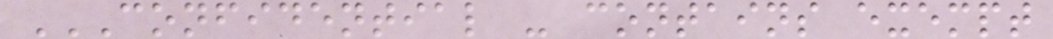CONFIDENTIAL - CONTAINS EXEMPT
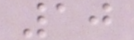10
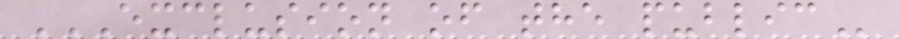EXCLUSION OF THE PUBLIC
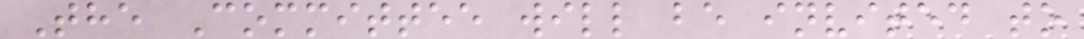The Committee will be invited to
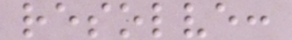resolve:
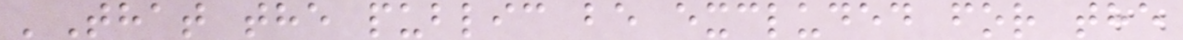'That the public be excluded for the
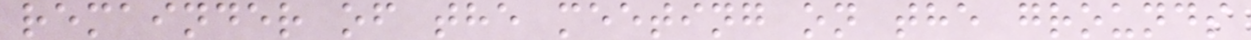remainder of the meeting on the grounds
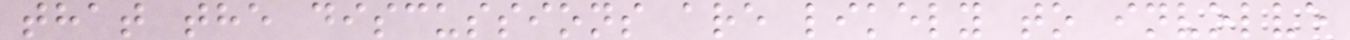that the discussions are likely to involve
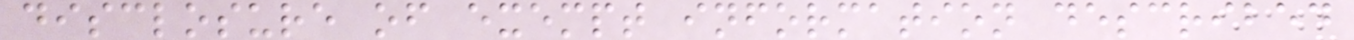disclosure of exempt information described
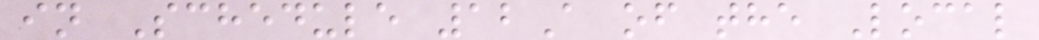in Schedule 12A of the Local
